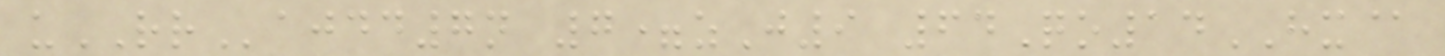uRRajdd7n 7=zJ9 64Qo14HX@
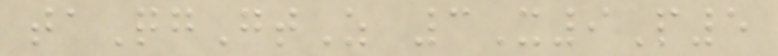taQgGtZ 3X9P5
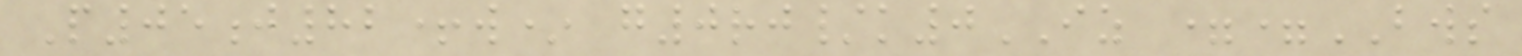P05j82+w* g0rj/k0IZ ==BWS
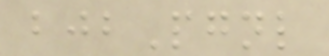bjbPgnl
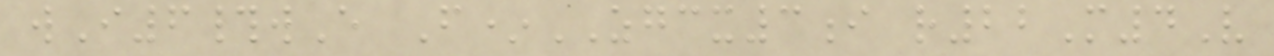wI6#wE F*ZGCX3i r22M4V
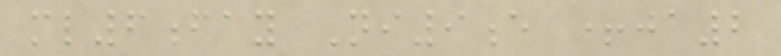ml6fay Ni9e +ja2
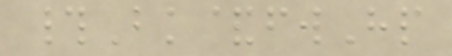#Bk&fwHp
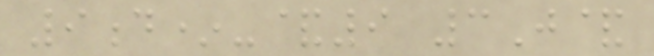9d*-&9 3J&
